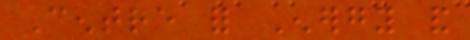Centre for Energy and
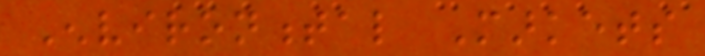Environmental Markets
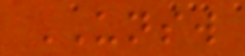UNSW
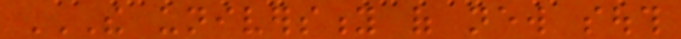THE UNIVERSITY OF NEW SOUTH
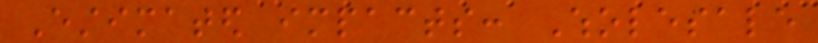Estimated impacts: Wholesale
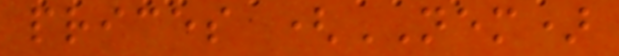prices (NEM)
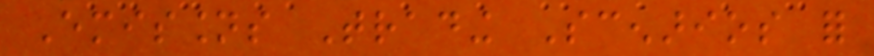Emissions Trading Scenarios for
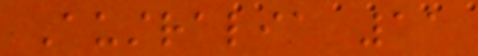Australia 11
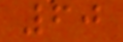60
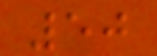50
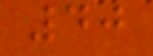40
